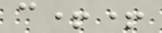c++
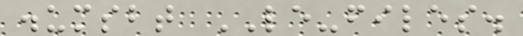.umsbt LE-files.
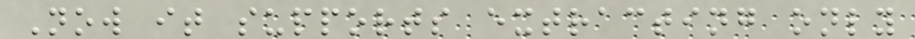Now it supports extracting only
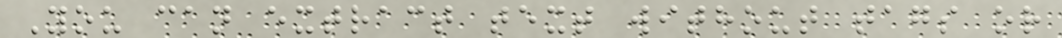You can extract text without tags or
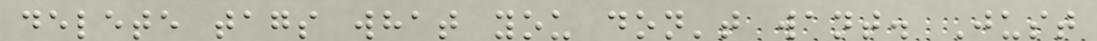delete tags what you don't want. Just
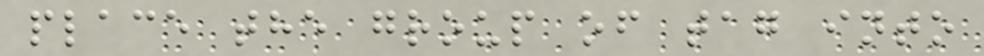place the group of tag into
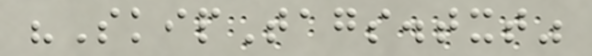"SkipTags.txt"
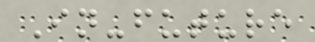In-future
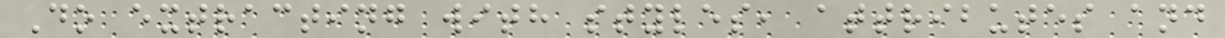Do extracting with styles, attributes and
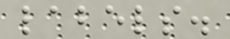labels.
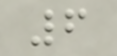6
